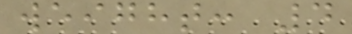weight: 4
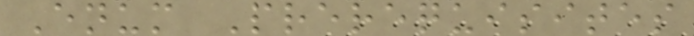Enum Prerequisites
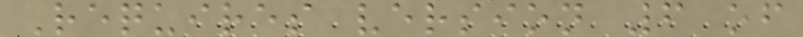Requires version 6 of
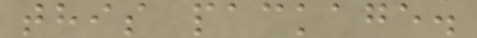this package.
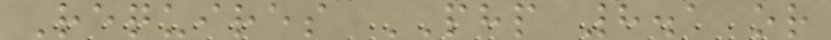Requires PHP 8.1 or
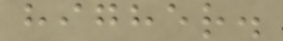higher.
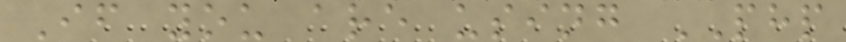If you are using PHP
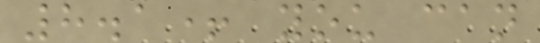8.1+ you can
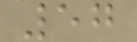57
